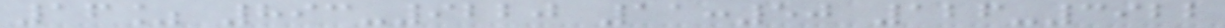16% 893-9220 11:50 126-3922
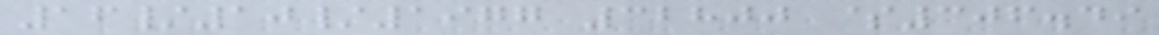16/10/1977 32800 $306.49
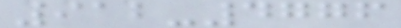912-4776
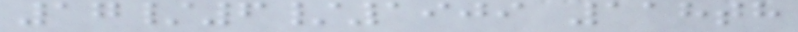17/6/1909 118th
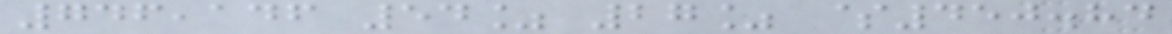746,146 54% 27% $450.84
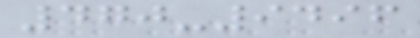470-9496
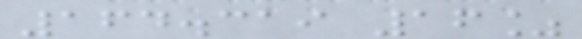164.319 16%
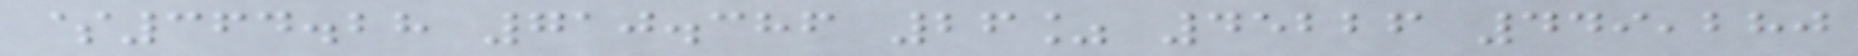$364.28 710.386 26% 45226 449,280
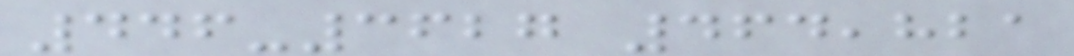446-3627 464,821
